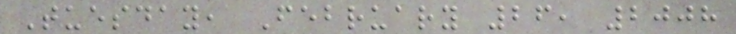Tuesday, February 26, 2008
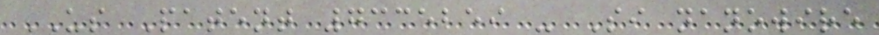US Patent 7335259 - Si nanowire
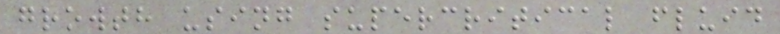growth using supercritical fluid
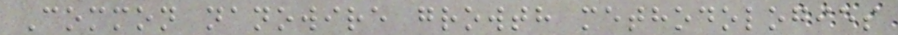Common nanowire growth methodologies
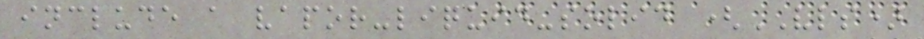include a vapor-liquid-solid (VLS)
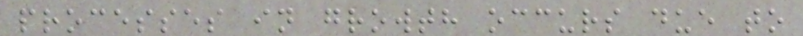processes in growth occurs due to
